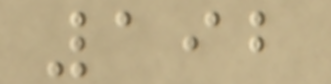192
